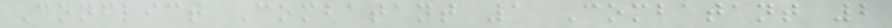Conflict Combatant 1 Combatant 2
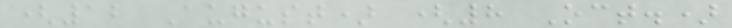(12 August) (8 Oct.)
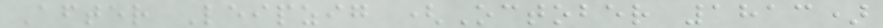After Leipzig (October 1813)
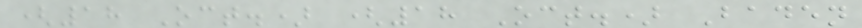(18 Oct.) (18 Oct.) Baden
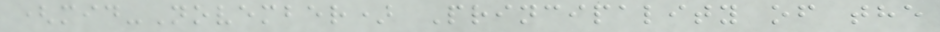(mid-November) Principality of the
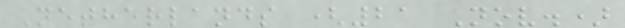Netherlands (21 Nov.)
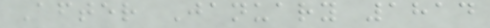After January 1814
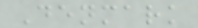Denmark
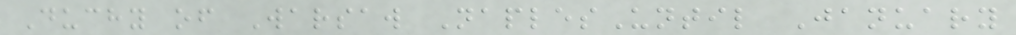Duchy of Warsaw NaplesUntil January
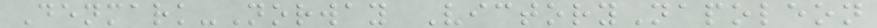Denmark-Norway VictoryNapoleon
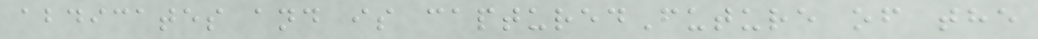abdicates and is capturedFuture of the
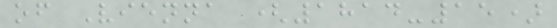of Vienna (1814-15)
